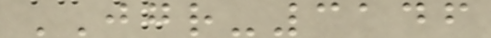JGR-3146
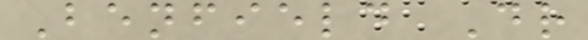Benfield Dr
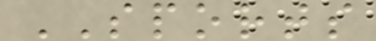SPORTS
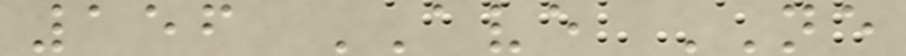156 AVE NE
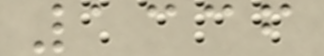1336
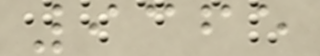9365
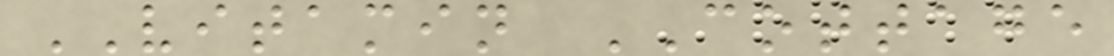VITAMIN COTTAGE
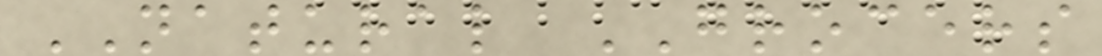NATURAL GROCERS
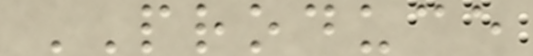PRODUCE
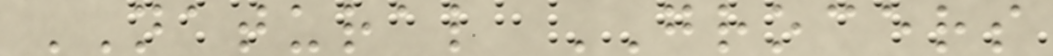NATURAL GROCERS
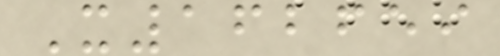X162659
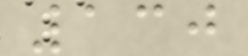130
